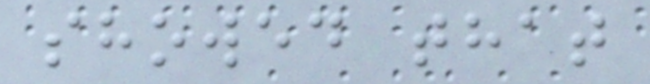showed that
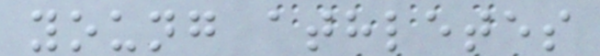young athletes
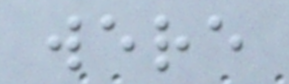were
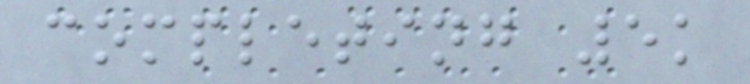completing 5k
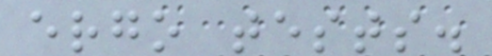ergo tests.
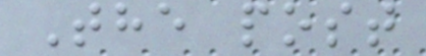The post
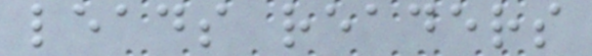leads readers
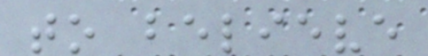to believe
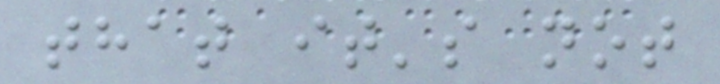that it's not
